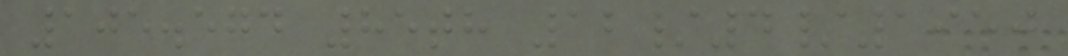105.574 85th 12/4/1950
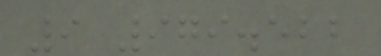9 979.522
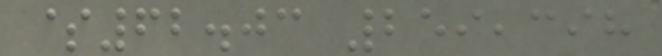$62.03 259,398
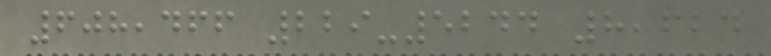608,466 229-5244 8,624
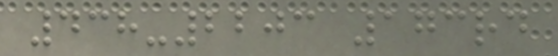438-2203 173rd
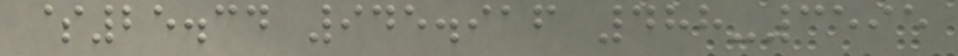$25.34 945.916 488-3595
